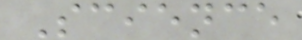Science
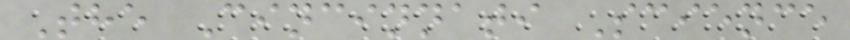The Cincinnati Science
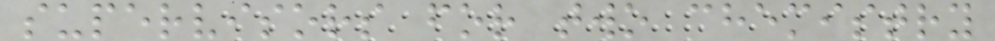supervisors for two chemistry
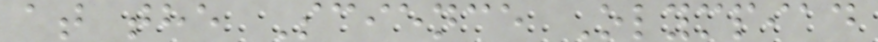at the Science Olympiad
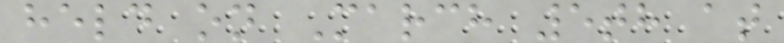held on March 5th at
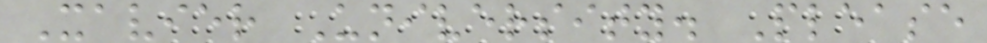Xavier University. Please
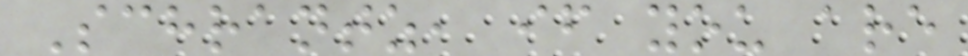Schrantz, if you are
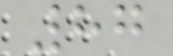87
